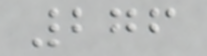276
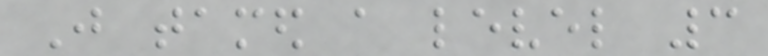Just tamed a level 3
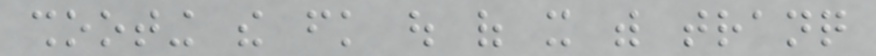shooting the fk out of it with tranq
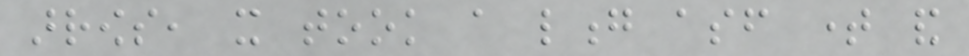arrows, it took a long asf time and
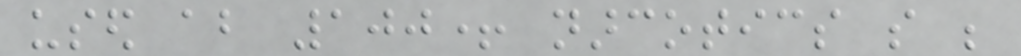used about 100+ narcotics so be
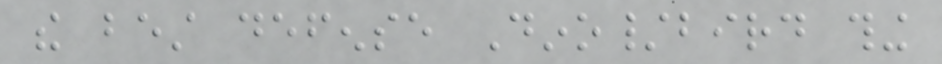the best defense Dino/bird thing
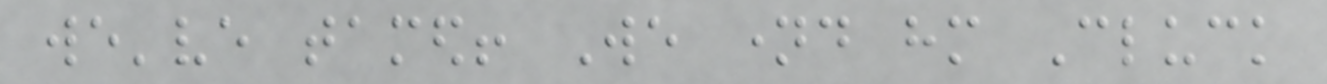we've tamed! We named him Cluck
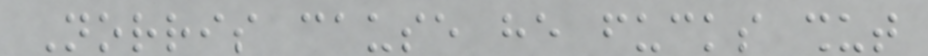Norris cause he fucks shut
